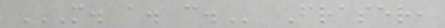M. A. C. Fraser,
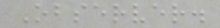Observer.
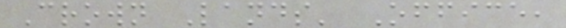Crown Lands' Office,
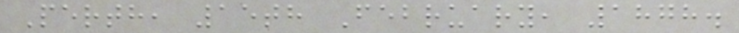Perth, 15th February, 1878.
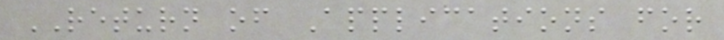RETURN of Applications for
